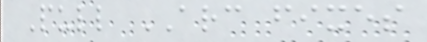Pull ARC fixes
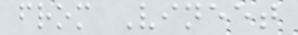from Vineet
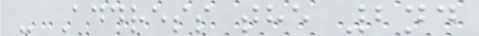- Address the 2nd
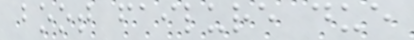boot failure due
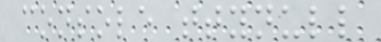console ttynull
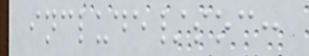include/soc:
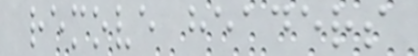remove headers
